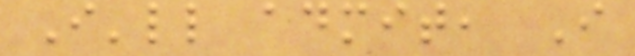I'll admit, I
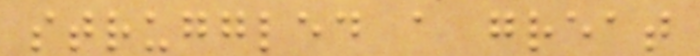struggled a great
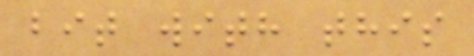bit with this
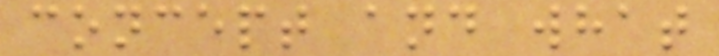concept and what
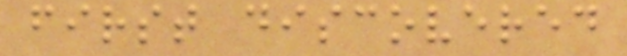first discovered
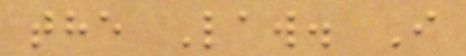the Law. I
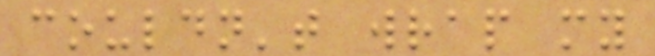couldn't wrap my
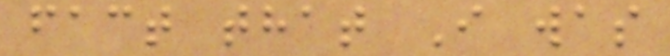fact that I was
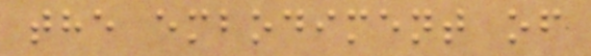the embodiment of
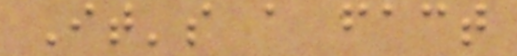It's a fact
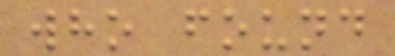who found
